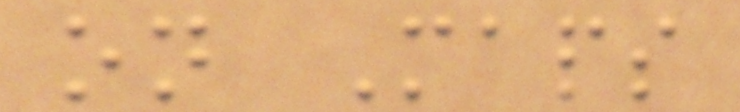on Maps
